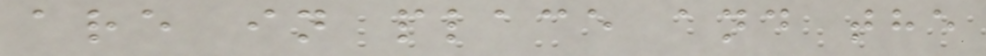are in place and the
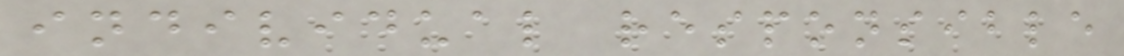individual responsible
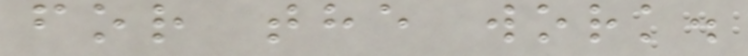for the work.
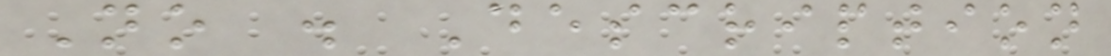No . Description
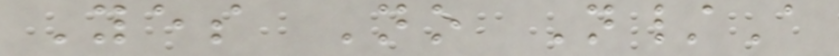Yes No N/A
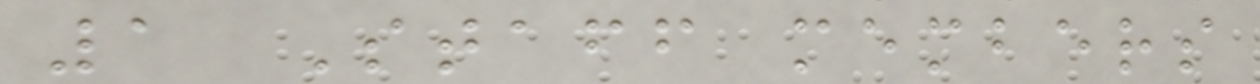1 Staff members
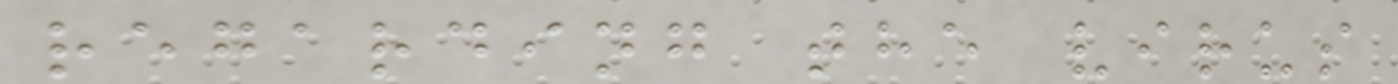regarding the virus
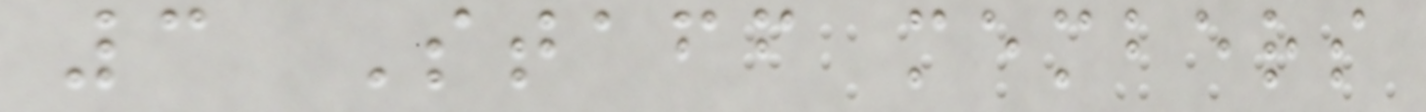3 Staff members
